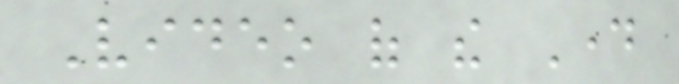Video of the Day
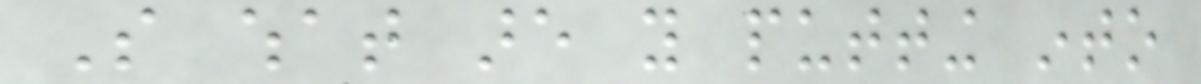So what are you putting into
